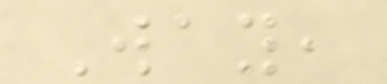Way,
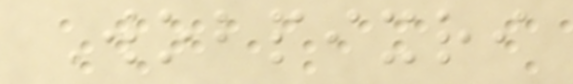Wobpixri
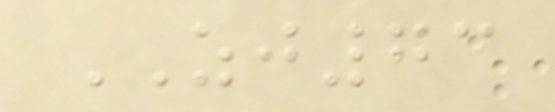ZJ73
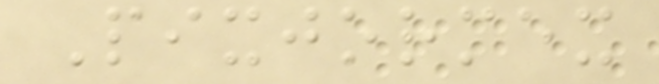Pixjormex
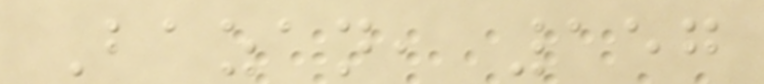Bazan, 157
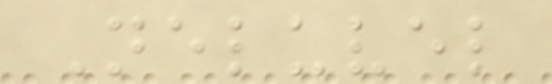Neluvel
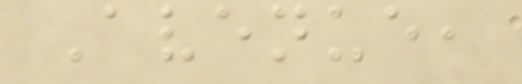Avenue,
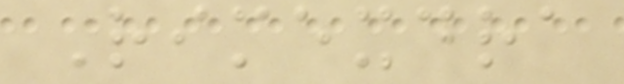Rimexdra
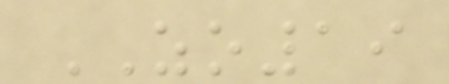ZO19
